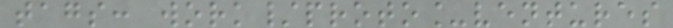tags: work/proto_ventures
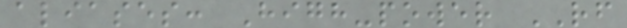aliases: High-power RF
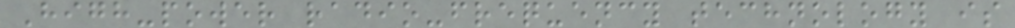High-power radio-frequency technology is
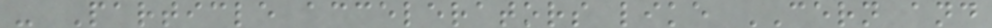- Particle accelerators like CERN and
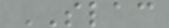SLAC
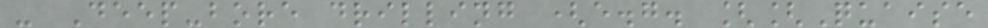- Deep-bore drilling (e.g. [[Quaise
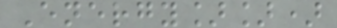Energy]])
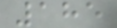185
